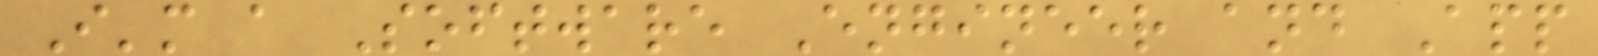I'm a Software Engineer and App
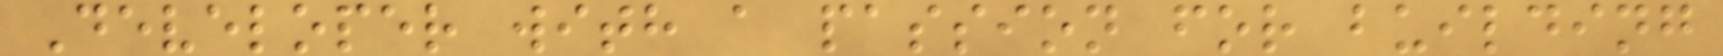Developer with a passion for building
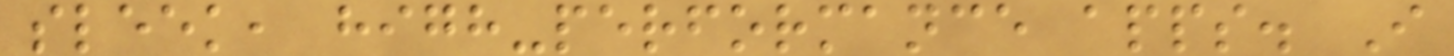sleek, high-performance apps. I
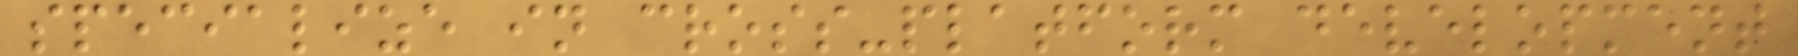specialize in cross-platform development
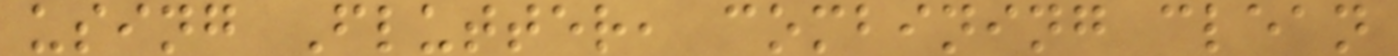using Flutter, combining clean
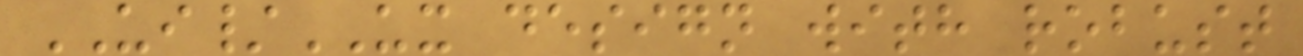UI/UX design with robust
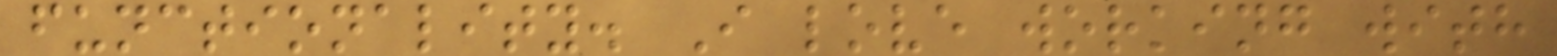functionality. I love working with
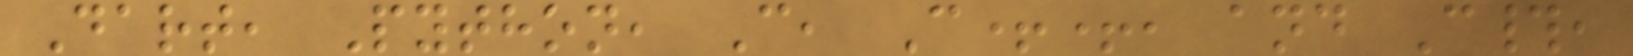Dart, Python, C, C++, and C#,
